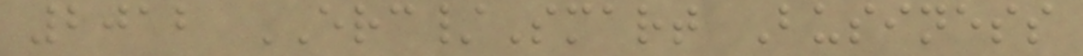2012 ERC/Smart Business
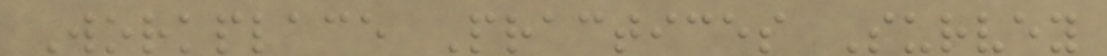Workplace Practices Survey
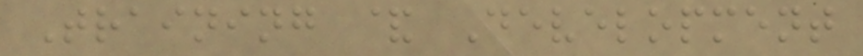Training & Development
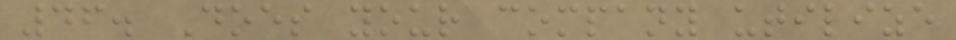46. Does your company utilize
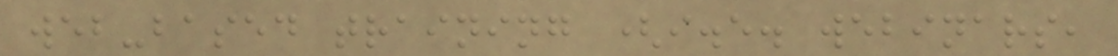web-based training (i.e. webinars,
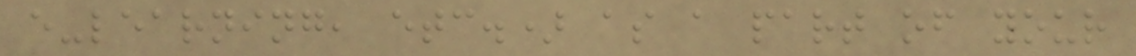e-learning, etc.) as a part of your
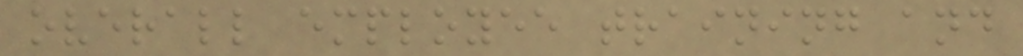overall employee training and
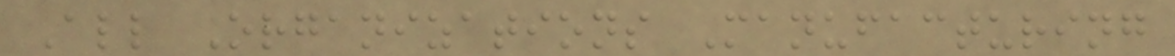All Organizations Manufacturing
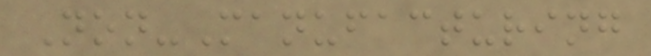Non-Manufacturing
